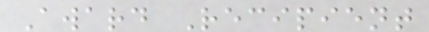Award Recipient
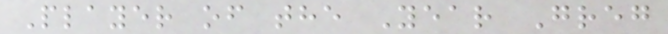Player of the Year Greg
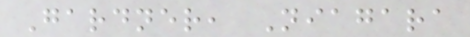Gardner, Niagara
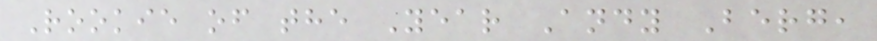Rookie of the Year Andy Berg,
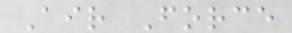Air Force
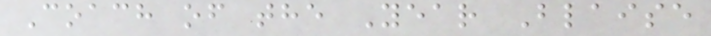Coach of the Year Blaise
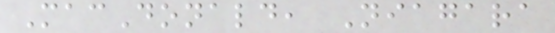MacDonald, Niagara
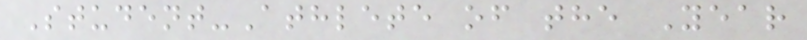Student-Athlete of the Year
